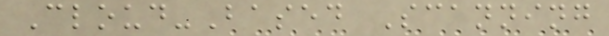Cloud-Based Scanning
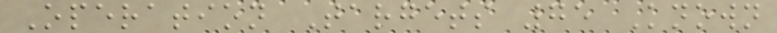Operation Targets 75 Known
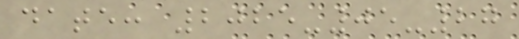date: 2025-05-27
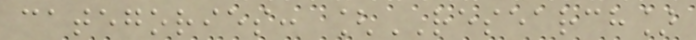categories: [RESEARCH]
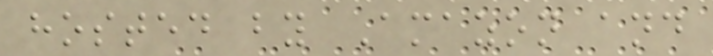hosted by Amazon and
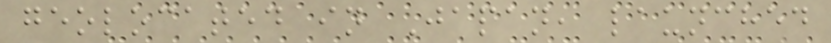geolocated in Japan, launched
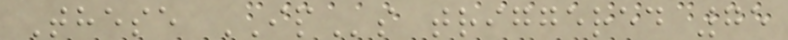These IPs triggered 75
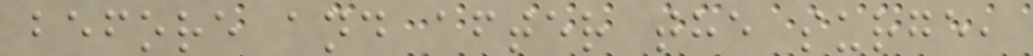before and after the surge,
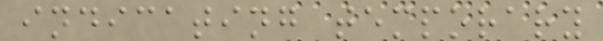indicating temporary
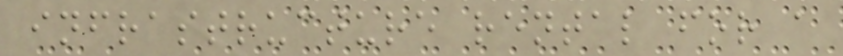infrastructure rental for a
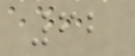62
